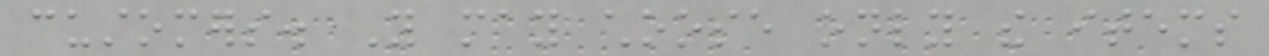customers. You may choose only the items
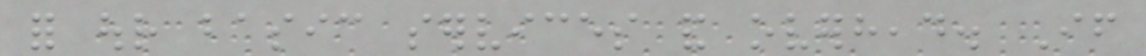for our basic services and overhead. If
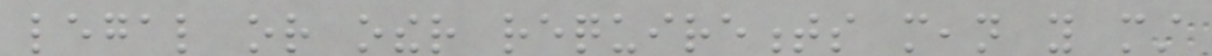legal or other requirements mean you must
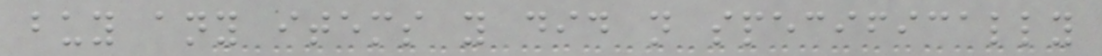buy any items you did not specifically
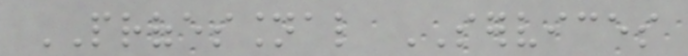PROFESSIONAL SERVICES
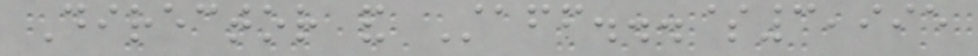Director and Staff...$3,995
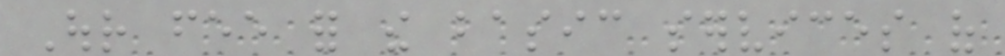Our fee for the basic services of
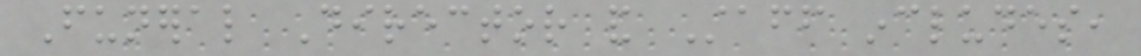Funeral Director and Staff includes,
